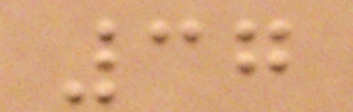37
